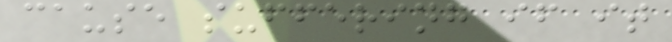cause suffering if it
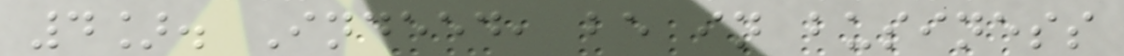4]. Indeed, be in business
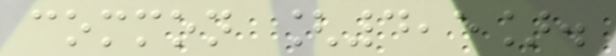common [4,5].
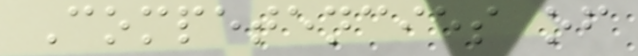Competencies of
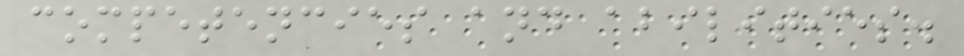competencies and abilities.
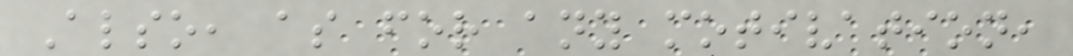Also, as for any motivation,
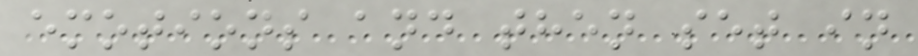emotions and then set in
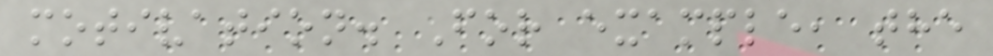motivation. For example, the
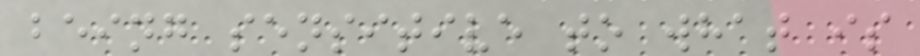being sensitive to what is
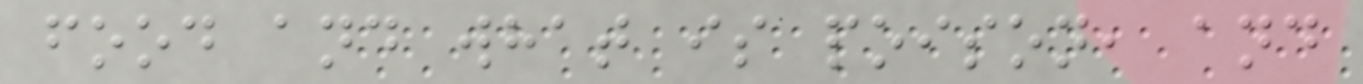food and what is poison, and
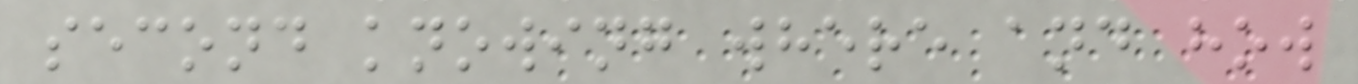second knowing where and how
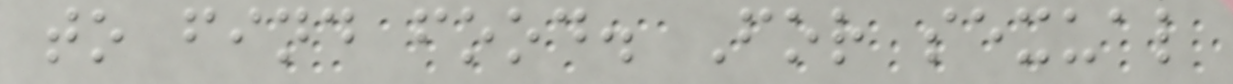to find food. For sexual
